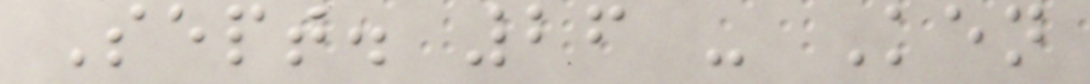Sept. 26 - Ken
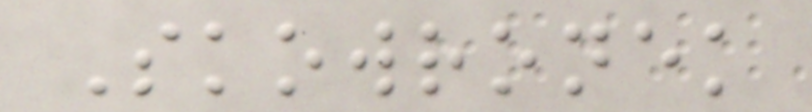Skowronek
